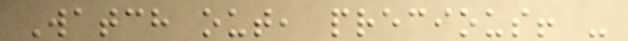Watch out, precious! -
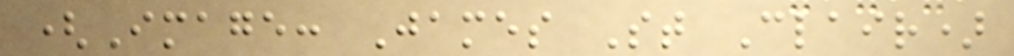(Image: James St Clair)
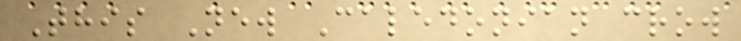This New Caledonian crow
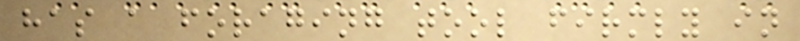has a foraging tool firmly in
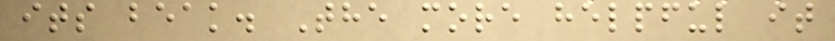its beak. The more helpful it
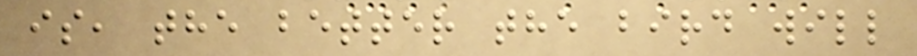is, the better the bird will
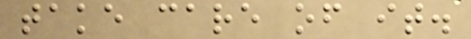take care of it.
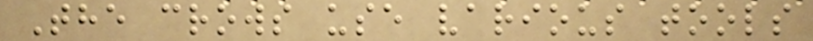The crows use various tools
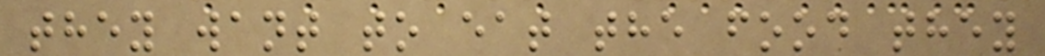they want to eat the food they
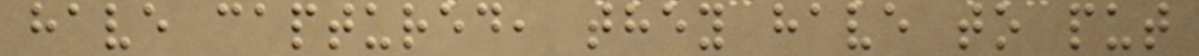have captured, they have to put
